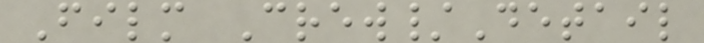Film Crew/Detail
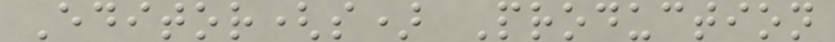Editor(s) Production
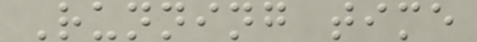Running time
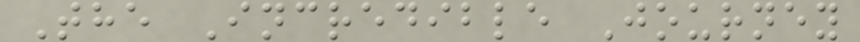The Incredible Journey
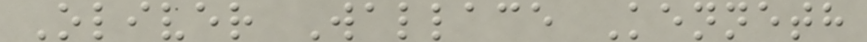Oliver Wallace Kenneth
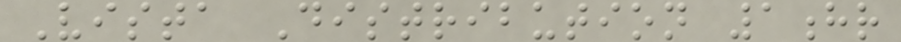Vista Distribution 1hr
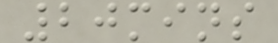20mins
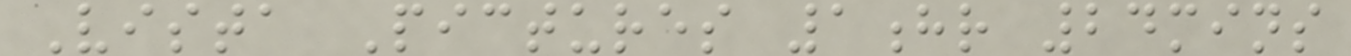Vista Pictures 1hr 24mins
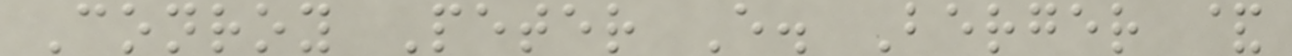Conroy Peter E. Berger &
